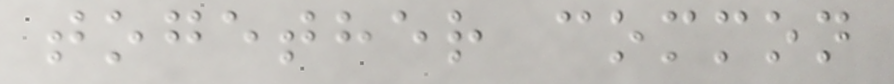together common
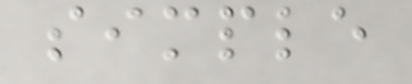simple
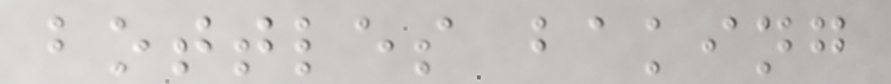bottles baking
